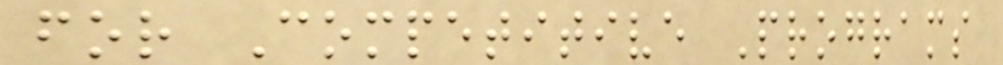for Competitive Programs
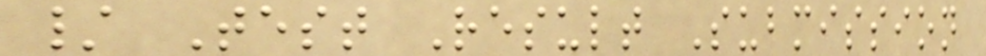/ Test Result Submission
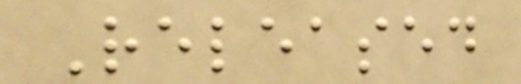Released
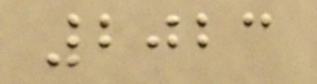2023
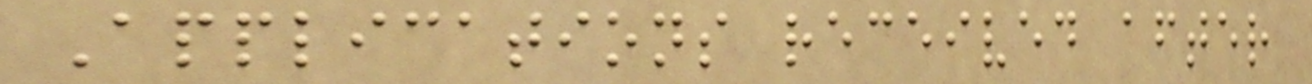Applications received after
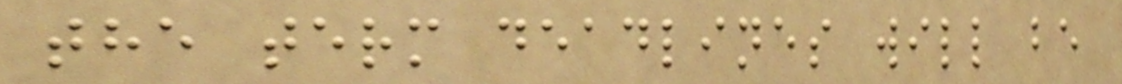the term deadlines will be
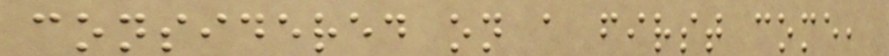considered on a first come,
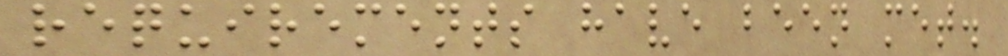requirements have been met.
